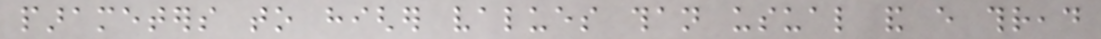parameters to higher values than usual and every thread
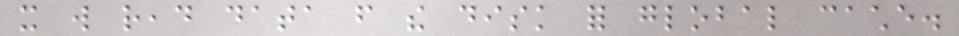it will read data from the disk for global cache.
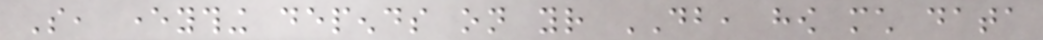So, everything depends on your DB, how much data
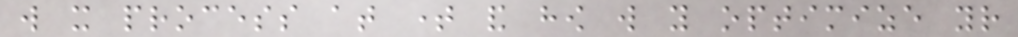will it process at time and how will you optimize your
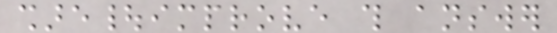share|improve this answer
